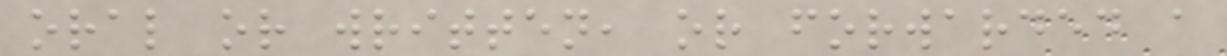oral or written, or forwarded a
